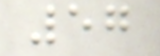57
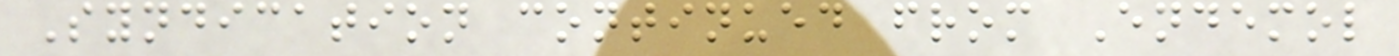Syndication continued from Endemol
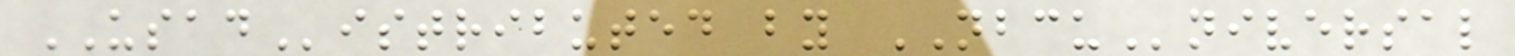USADistributed by NBCUniversal
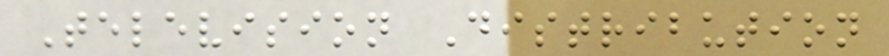Television Distribution
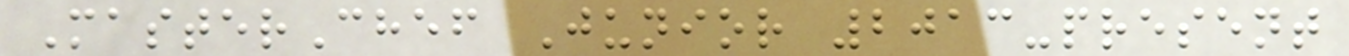MasterChef Junior 2013-present
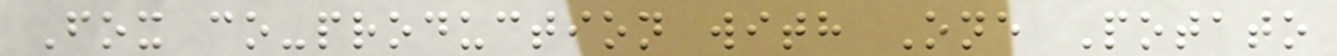Fox co-production with One Potato
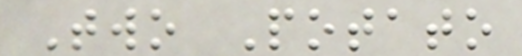Two Potato
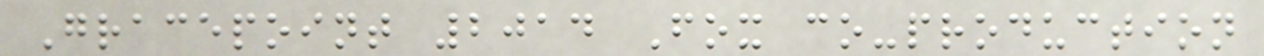Gracepoint 2014 Fox co-production
